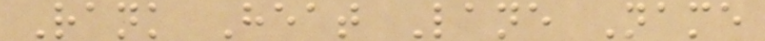Rank Heat Lane Name
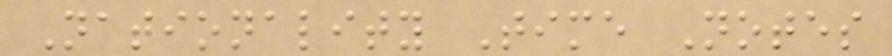Nationality Time Notes
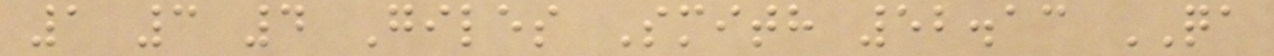1 3 4 Giles Smith 52.13 QA
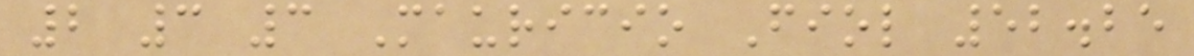2 3 3 Mauricio Fiol 52.25
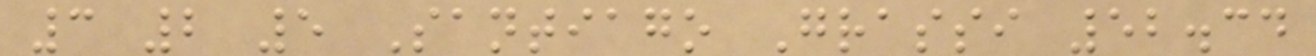3 2 5 Santiago Grassi 52.34
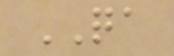QA
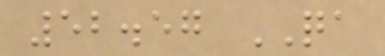52.57 QA
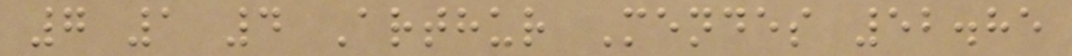7 1 4 Arthur Mendes 52.85
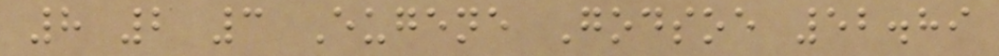8 2 3 Eugene Godsoe 52.89
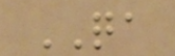QA
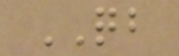QB
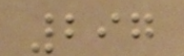297
